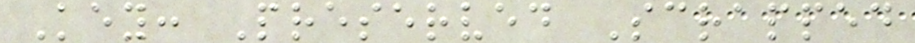Key: Preserved Scrapped
